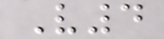V4
